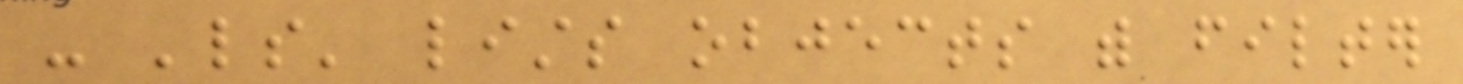- 'ls' lists objects with filter
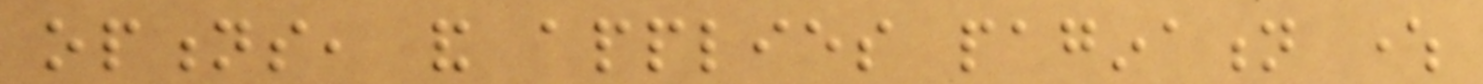options, and applies pagination where
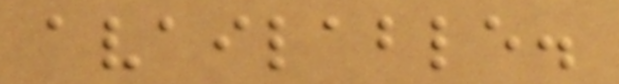available.
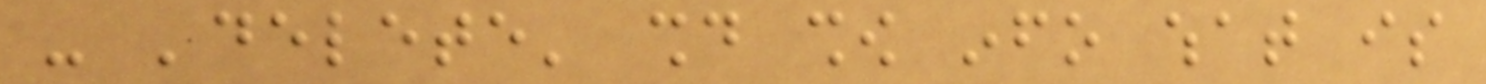- 'delete' should show info what is
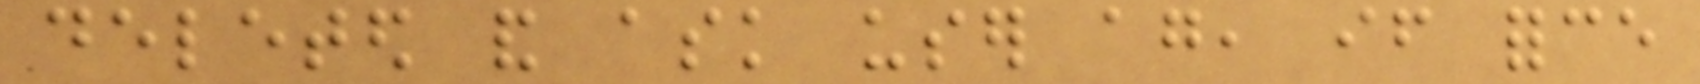deleted and ask user again, if force
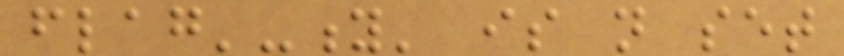flag'-y' is not set
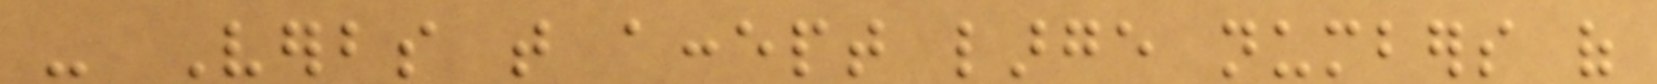- Verbs that accept large numbers of
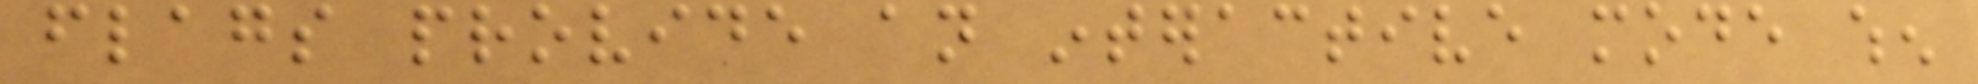flags provide an interactive mode when
